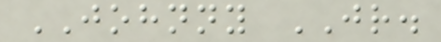JOHNNY JR.
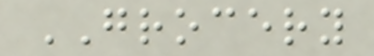GROCERY
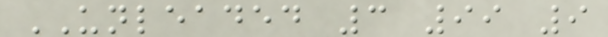UNLEADED 3 99 9
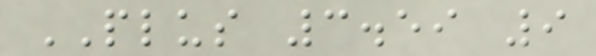PLUS 3.59 9
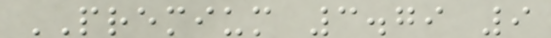PREMIUM 3.79 9
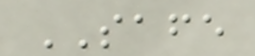SAFE
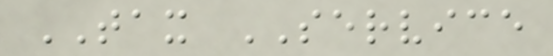TAX SERVICE
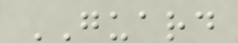GUARD
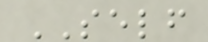SELF
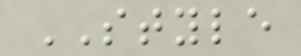STYLE
